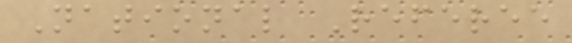National Referee
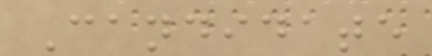Candidate
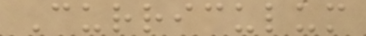Curriculum
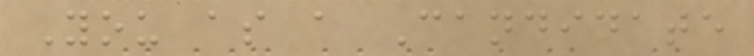You as a Candidate
